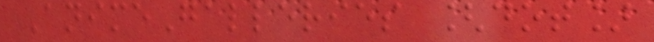AnimeGalleries [dot]
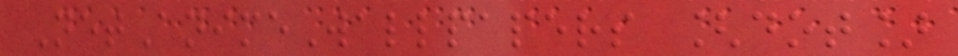NetAnimeWallpapers [dot]
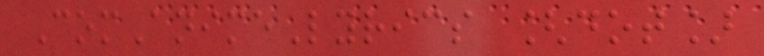ComAnimeLyrics [dot]
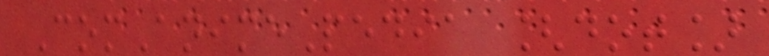ComAnimePedia [dot]
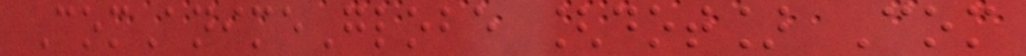ComAnimeGlobe [dot] Com
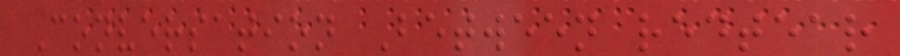Conversation Between redtear
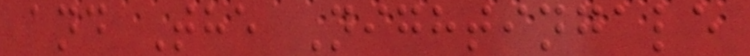and The Nightingale
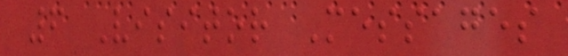6 Visitor Messages
